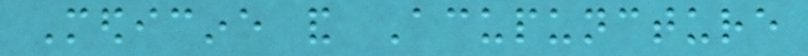Medicine and Acupuncture
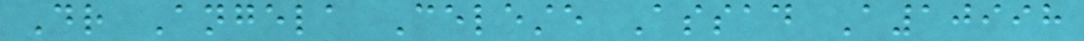Dr Angela Celeste Assad A10998
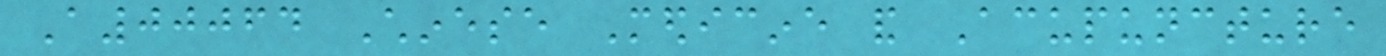A00064 Chinese Medicine and Acupuncture
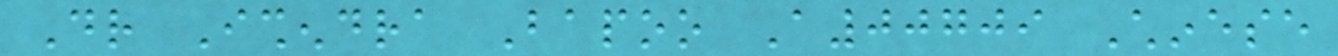Dr Ishendra Bapoo A00709 Chinese
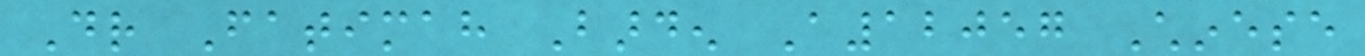Dr Fatimah Barden A12057 Chinese
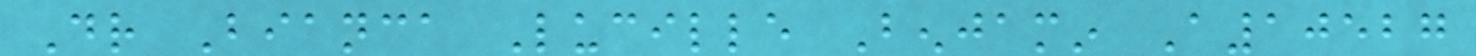Dr Bianca Lucille Benjamin A10527
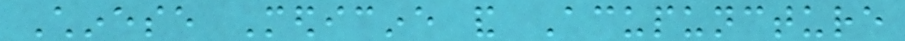Chinese Medicine and Acupuncture
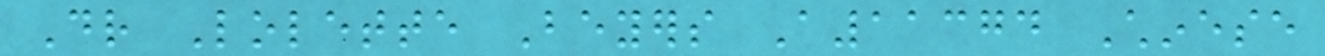Dr Lolette Beyers A11374 Chinese
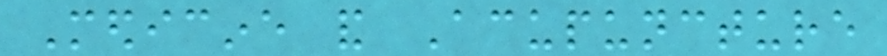Medicine and Acupuncture
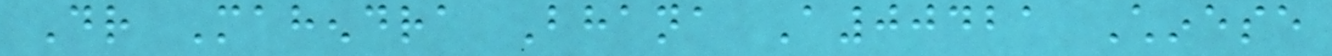Dr Mahendra Bhana A00421 Chinese
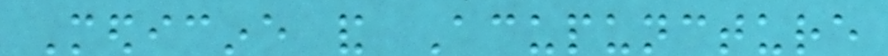Medicine and Acupuncture
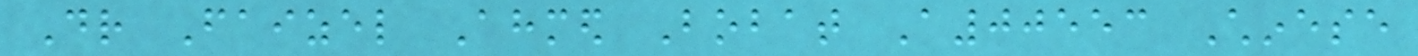Dr Faizel Ahmed Bobat A00553 Chinese
